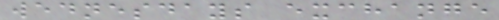wednesdays exchange
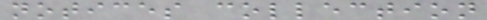notices collection
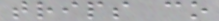trips co
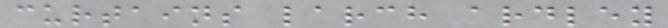curtains larch ardley
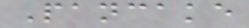Pancake
